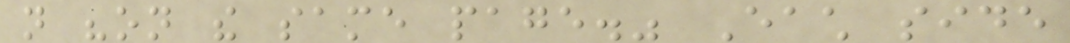not "on the same page." Each side
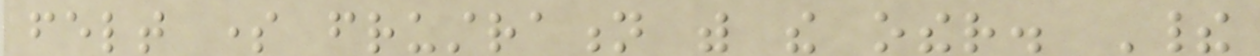felt some frustration with the other. Their
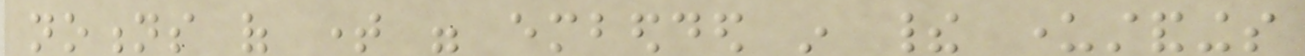notions of time were embedded in their understandings
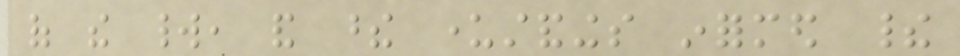of the world, and these understandings informed their
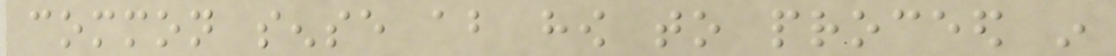common sense about how to proceed in
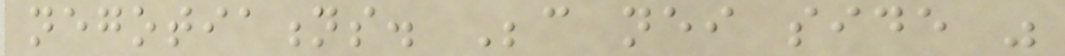negotiations. Because neither side was
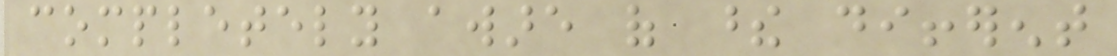completely aware of these different
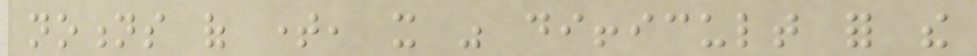notions of time, it was difficult for the
